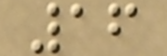16
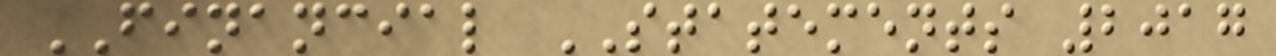FINANCIAL STATEMENTS 2017
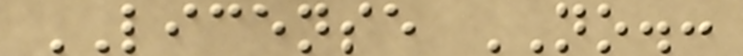LICENSE NO.:
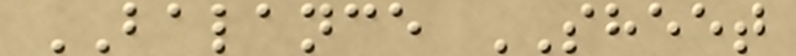BALANCE SHEET
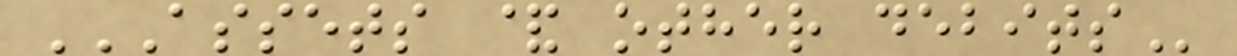ASSETS & OTHER DEBITS
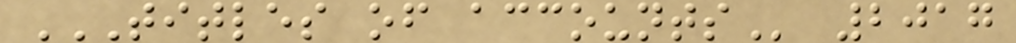TITLES OF ACCOUNTS 2017
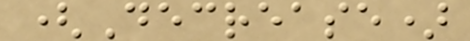(Decrease)
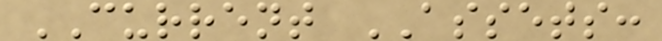CURRENT ASSETS:
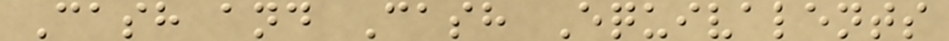Cash and Cash Equivalents
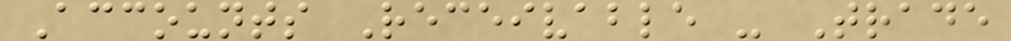Accounts Receivable - Trade
